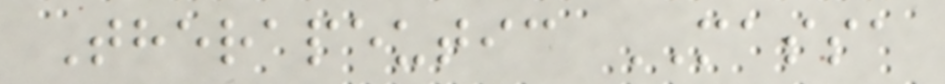Therapeutic MASSA
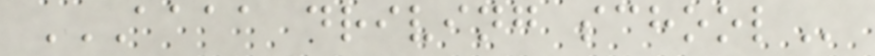AAAA DRIVING SCHOOL
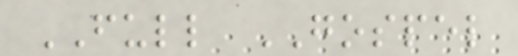FULL GOSPEL
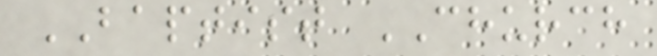BAPTIST CHURCH
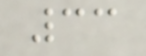33
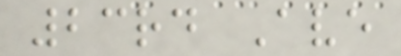23rd Ave
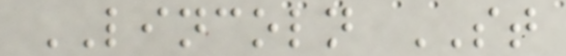LINCOLN ST
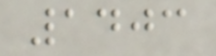1403
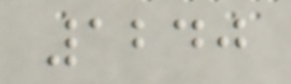1240
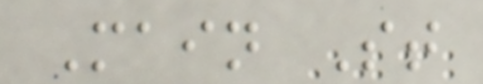Main St
